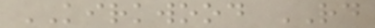KIRKWOOD RD
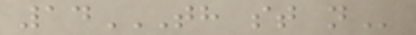14TH ST N
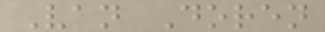Van Doren
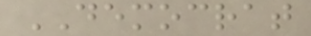DEMOCRAT
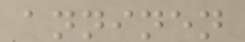anninen
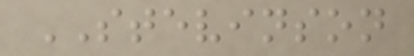STEVINSON
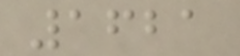1621
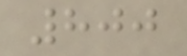800
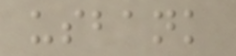usbank
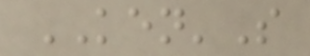KEN'S
